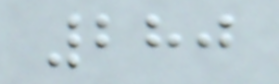280
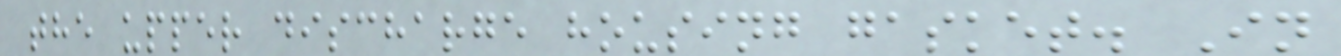the upper discharge housing gasket. In
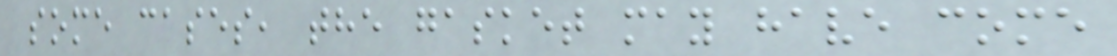some cases, the gasket may have come
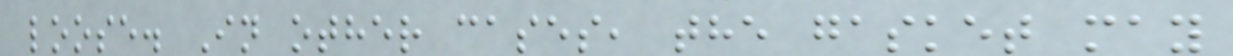loose. In other cases, the gasket may
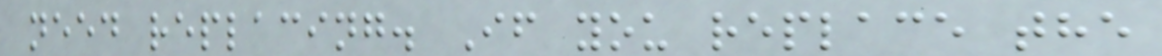need replacing. If you replace the
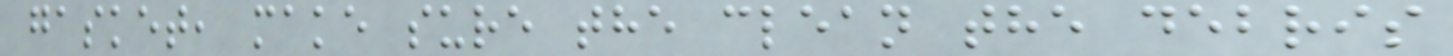gasket, make sure the clean the debris
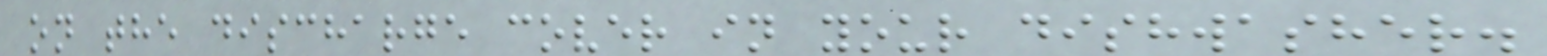on the discharge cover in your dishwasher.
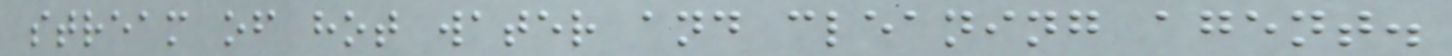stream of hot water and cleaning agent.
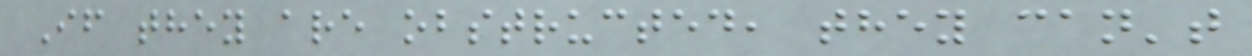If they are obstructed, they can't
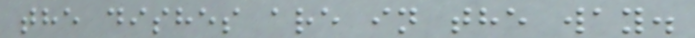the dishes are in the way.
